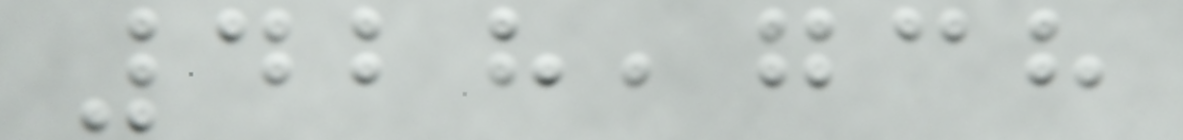428,738
